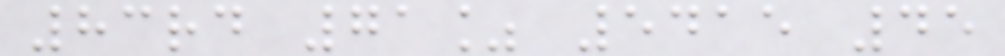83rd 71% 5415 45
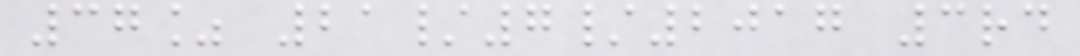37% 21/7/2017 3rd
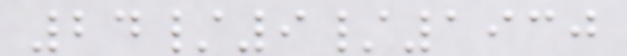24/9/1930
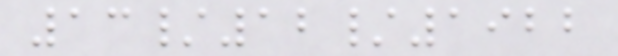13/12/1922
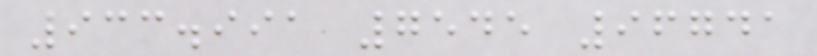933.991 7545 96741
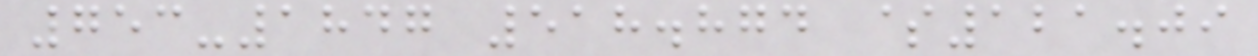753-1847 518.874 $121.09
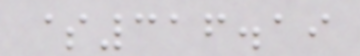$316.19
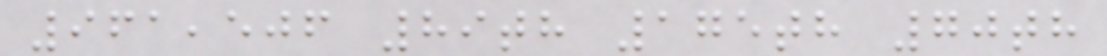961,506 89th 175th 70th
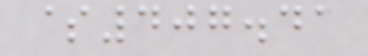$407.41
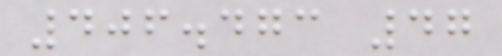406.473 47
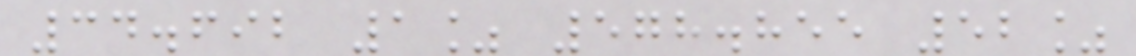34.692 1% 578.855 52%
